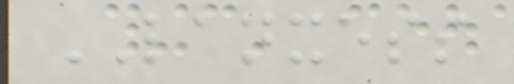LANXESS
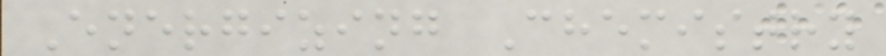Energizing Chemistry
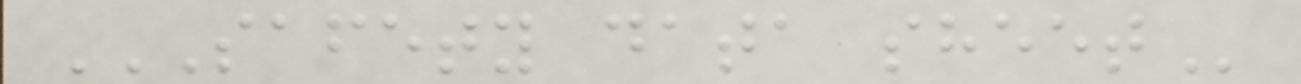SAFETY DATA SHEET
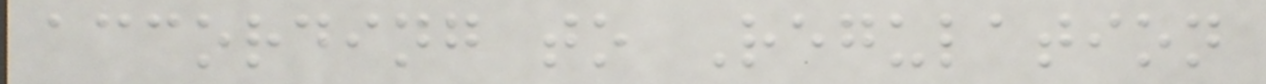according to Regulation
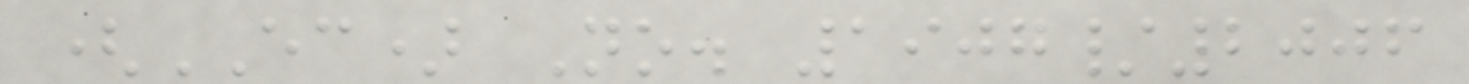(EC) No. 1907/2006
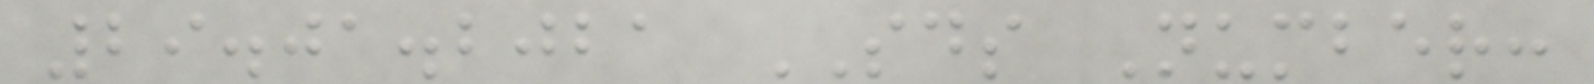29.01.2021 SDS Number:
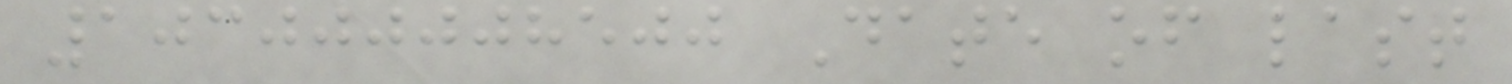103000008500 Date of last
